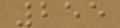255
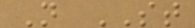N ST
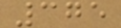375
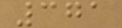371
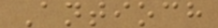Antioch
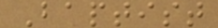Baptist
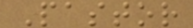Pastor
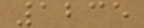1235
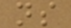ns
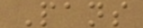Pans
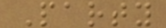Party
